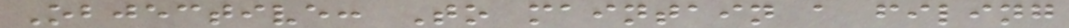Objective: To maintain a filing
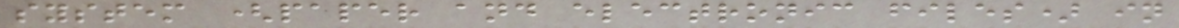system (paper and electronic files) in
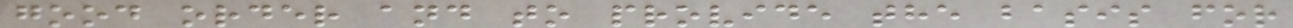good order and to provide the basis for
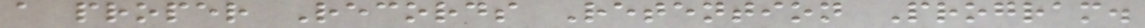a proper Records Retention Program.
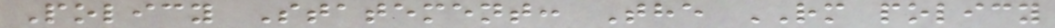Policy Statement: The RM policy
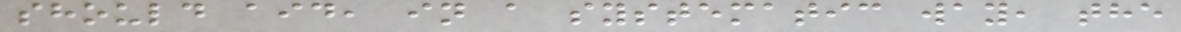should aid, in a systematic way, the
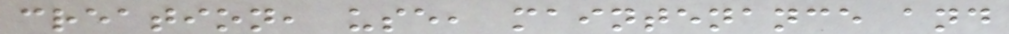creation, use, maintenance and
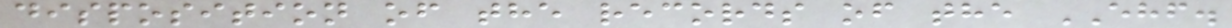disposition of the records of the EHF.
